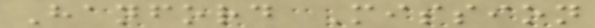Hanford Mission
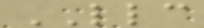LLC
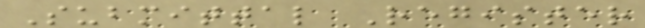Submittal Register
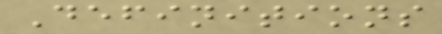Definitions
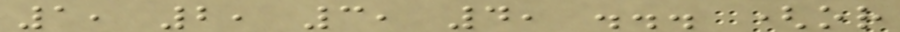1, 2, 3, 4, ... (or
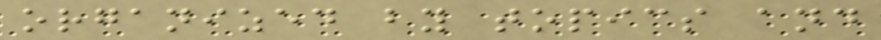organized by topics and
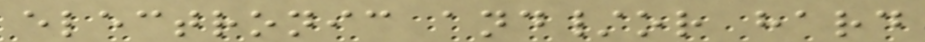electronic and/or hard
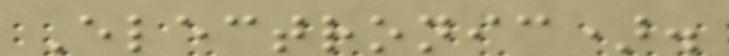Electronic).
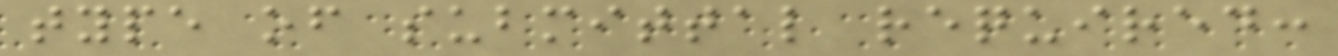type of submittal required:
